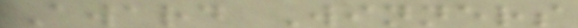Award Winners
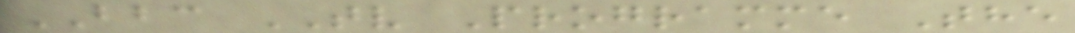BBC TV Programme The
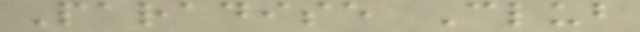Paradise Club
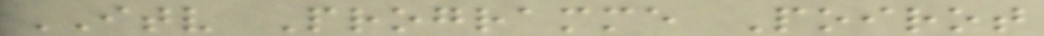ITV Programme Poirot
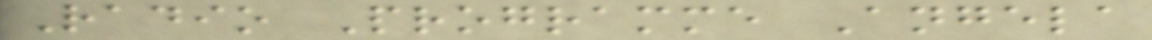Radio Programme Angela
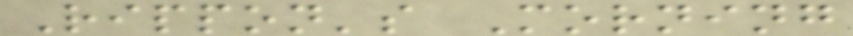Rippon's Morning
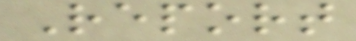Report
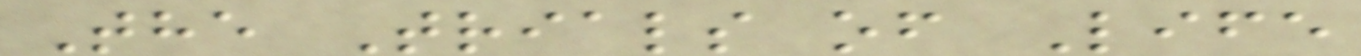The Trials of Life
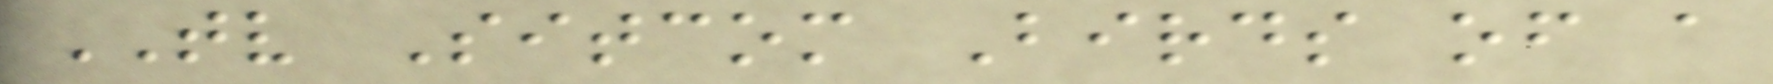TV Sitcom Birds of a
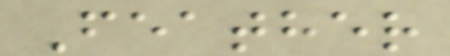Feather
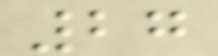27
